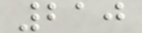210
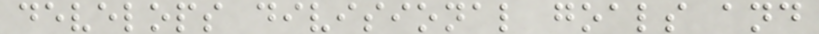develops divisional goals and
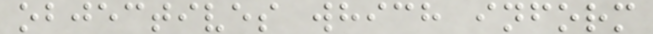objectives which inform
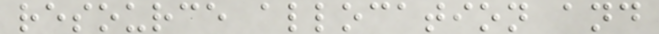resource allocation and
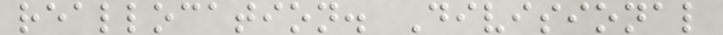reallocation. Divisional
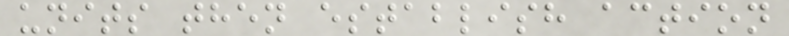units then establish action
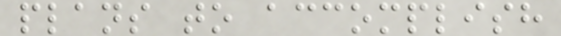plans to accomplish
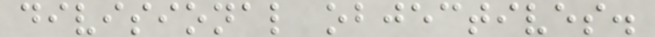divisional objectives.
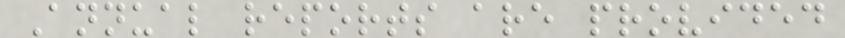Annual reports are provided
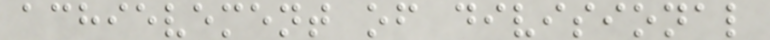achievement of divisional
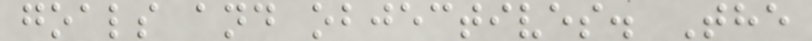goals and objectives. The
